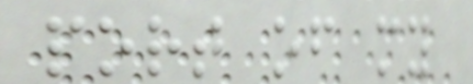port of my
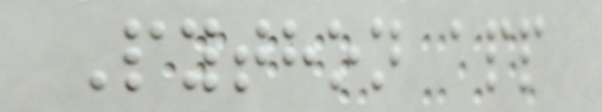Python app
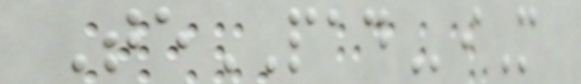TePADiM
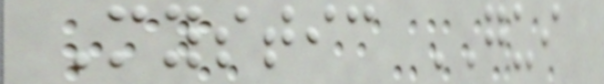Mystic GUI
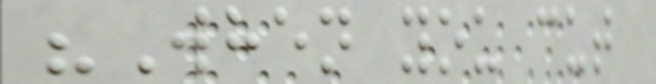"When you cut
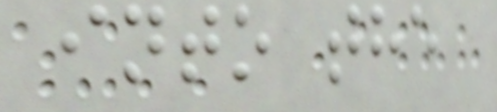into the
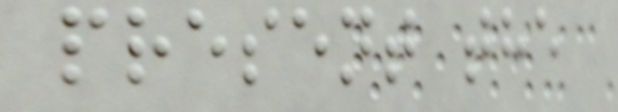present the
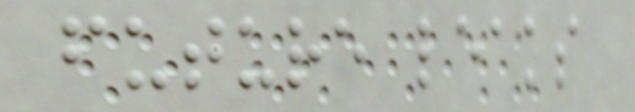future leaks
